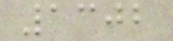1302
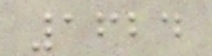1624
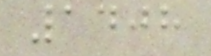1408
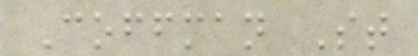Coffman St
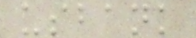usbank
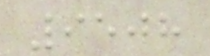9508
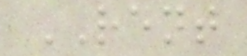RENT
